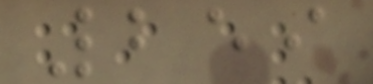259
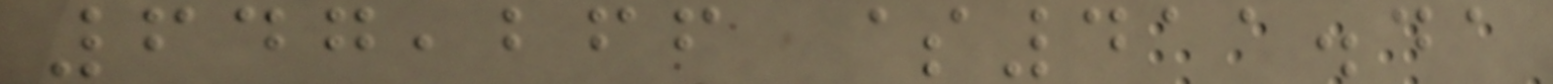647,266 $411.41
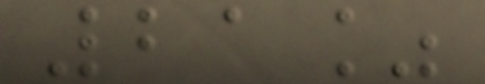21%
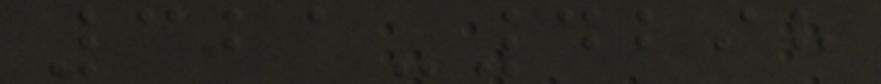321-4298
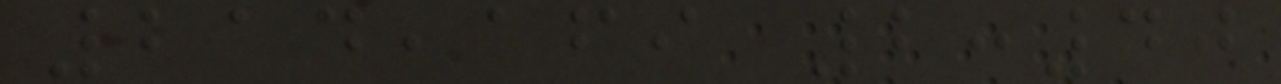214,169 2:40
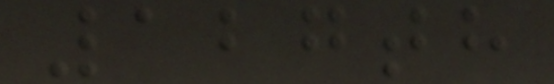127th
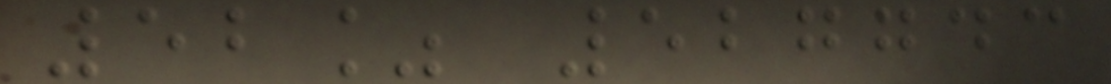52% 527743
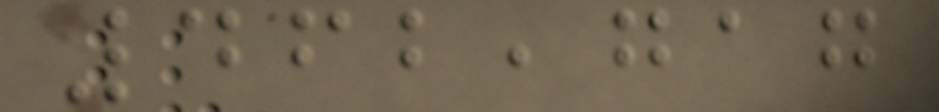462,717
